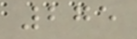275
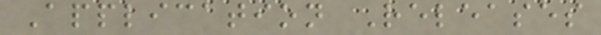Application Releases
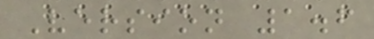Version 1.6
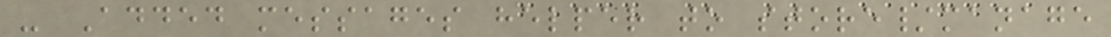- Added messages helper to store/manage
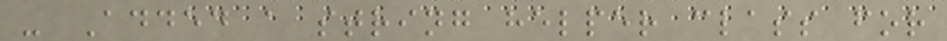- Added a string helper class for
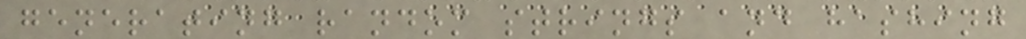generating random strings and hashing
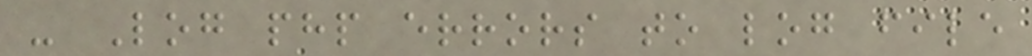- Log php errors to log file
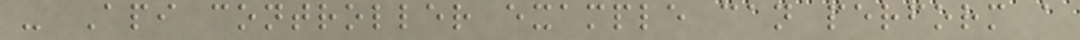- Api controller example can perform a
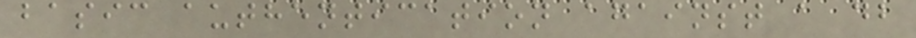basic authentication against a db
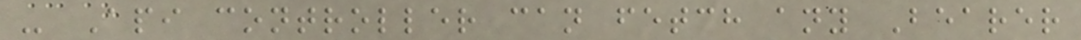- Api controller can fetch any Bearer
